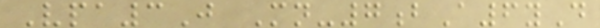Vpa3J Mn-7bA6yD
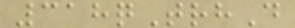318qTrhD
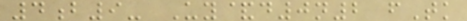4b9- Uy&d0n2 fTk
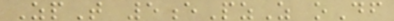ZpT 5ePzZ oDf
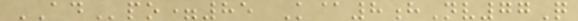ADpo=85 K@8hNv77Q
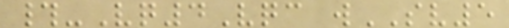#-Vq4Vqc wSV5
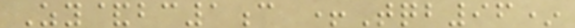Zy&bc1c +Tqb96*
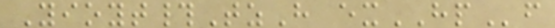Yioyt#TzH exHPf
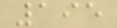195
